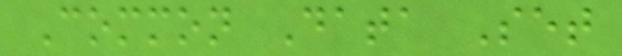Common Data Set
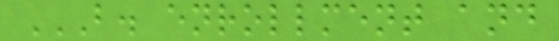B. ENROLLMENT AND
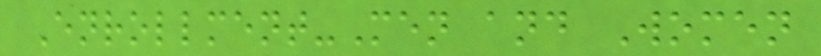Enrollment-Men and Women
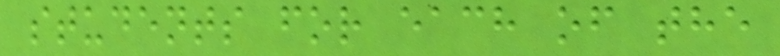students for each of the
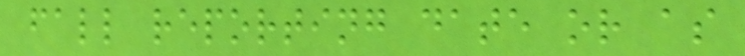fall reporting date or as
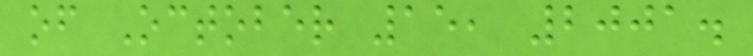of October 15, 2001.
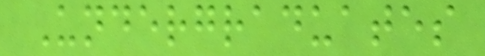Undergraduates
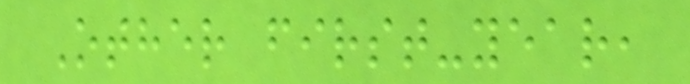Other first-year,
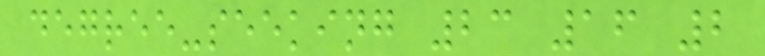degree-seeking 23 16 2
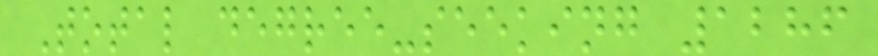Total degree-seeking 1286
